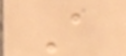A
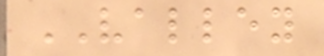VALLEY
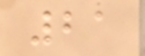21
